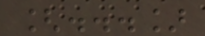[...]
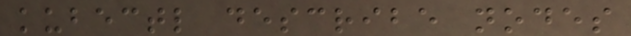kubectl describe nodes
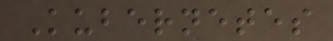Kubernetes
